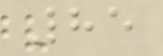85
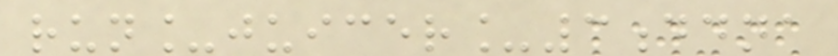run_juicer_3ddna
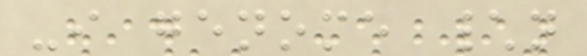-i genome \n
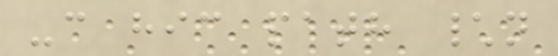-c hic path \n
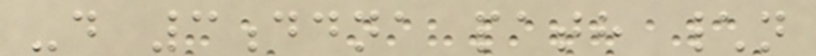-d 3ddna path \n
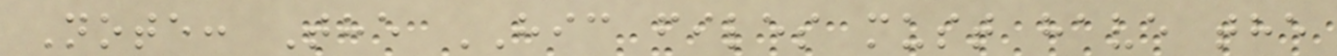Note: The HIC files must have the
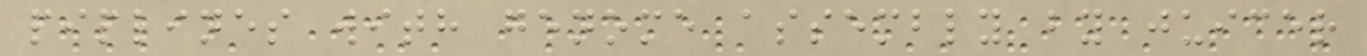piplines with genome assembly by juicer
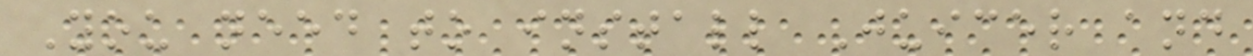You need to install Juicer and
